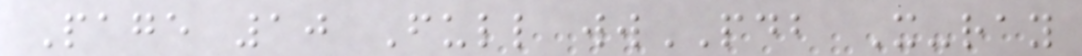Page 10 Full wwPDB X-ray
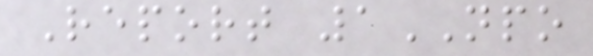Report 1NPO
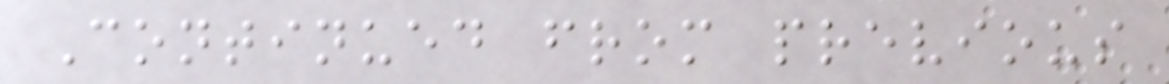Continued from previous
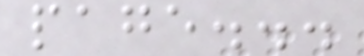page...
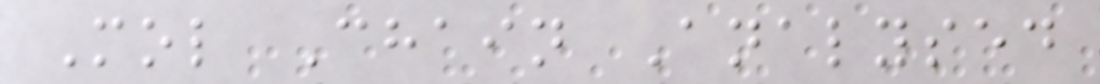Mol Chain Analysed
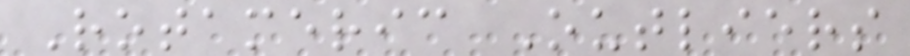Rotameric Outliers
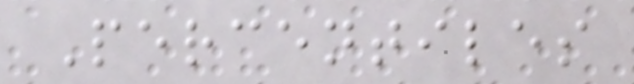Percentiles
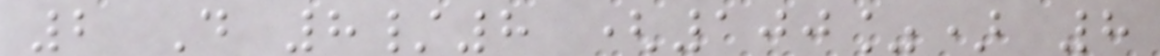2 D 8/8 (100%) 8
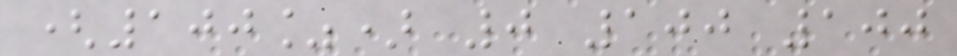(100%) 0 100 100
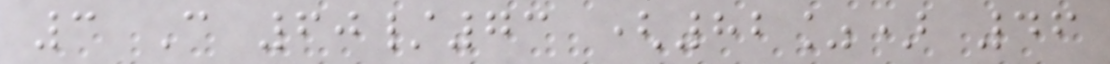3 C 60/73 (82%) 46
